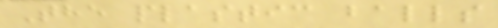The plastic balls
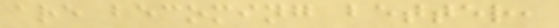are becoming better,
